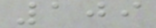109
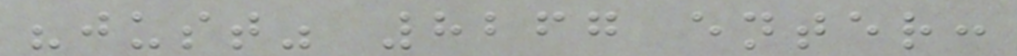"just" 8267 enter:
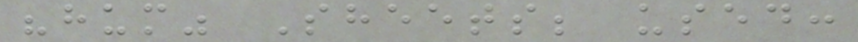"hum" Sheets; used:
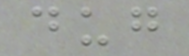dug
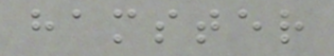hamster
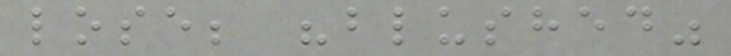lose; "blushed"
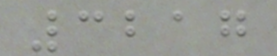3217
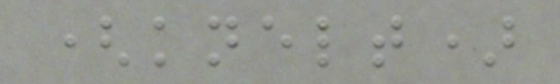(knelt)
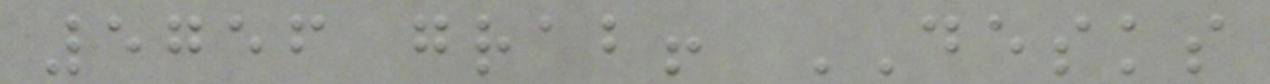5756 grab! DESKS
